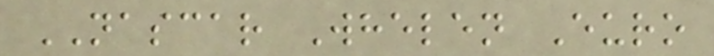NASCAR Whelen Euro
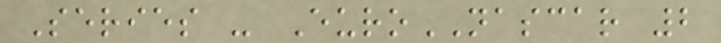Series - EuroNASCAR 2
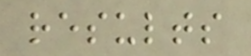results
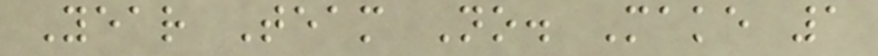Year Team No. Make 1
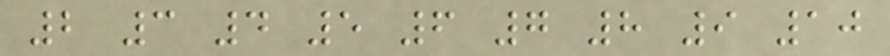2 3 4 5 6 7 8 9 10
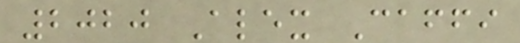2020 Alex Caffi
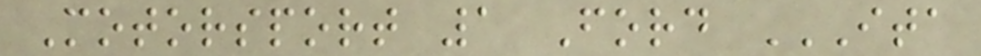Motorsport 1 Ford ITA
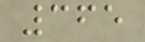365
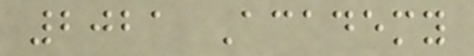2021 Academy
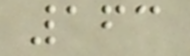163
